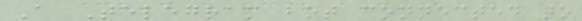A Telegram bot connected to
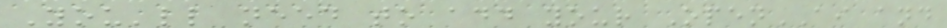You'll need to add your OpenAI and
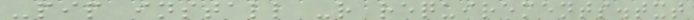-pip install -r requirements.txt
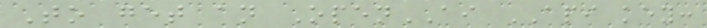To get an OpenAI API key:
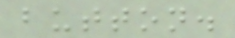button.
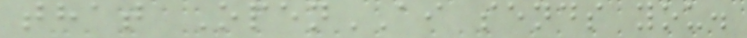that OpenAI sends you.
